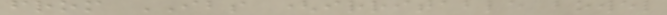from IBS (irritable bowel
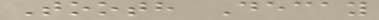Tooth Decay
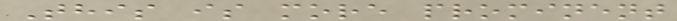This is more prominent
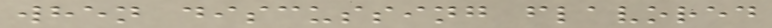when discussing flavored
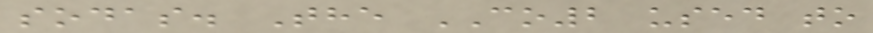sodas. The CO2 used to
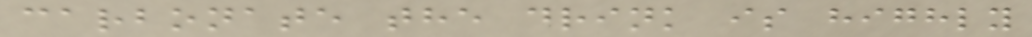carbonate the drink is highly
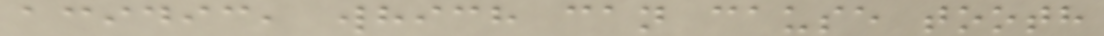acidic, which can cause tooth
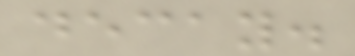decay.
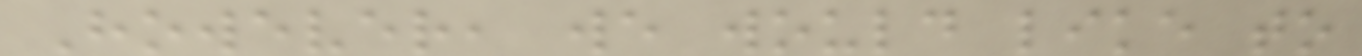However, we would like to
